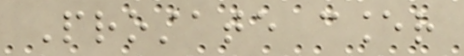Prostate cancer
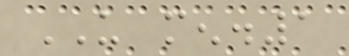US men.1
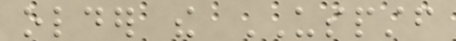older the USPSTF
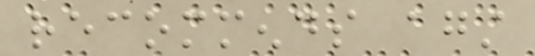recommends against
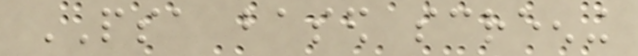PSA based screening
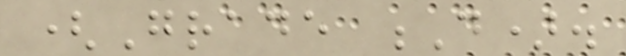(Grade D).
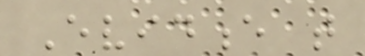Evidence that
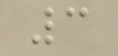3
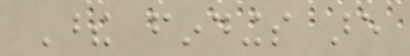These findings are
